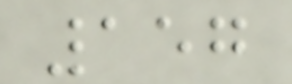157
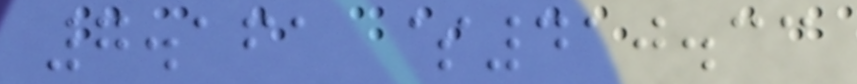7.161 $410.33
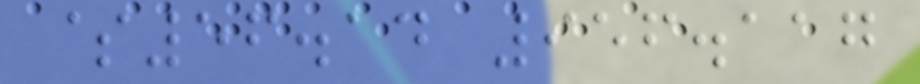$56.14 956.117
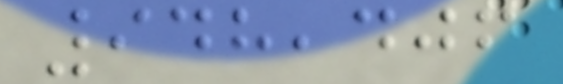948,406
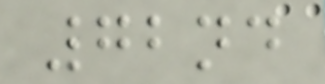72nd
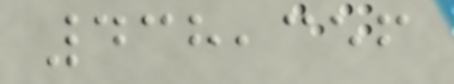438,356
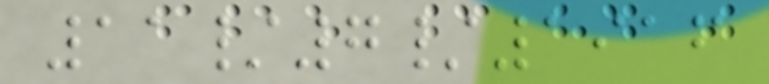11/7/1916
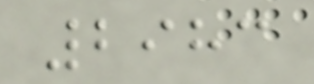2983
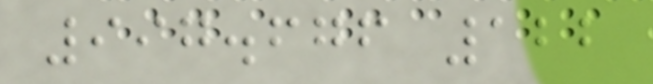997.676 122
